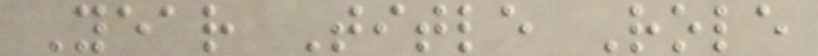Year Title Role
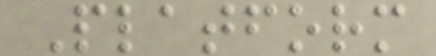Platform
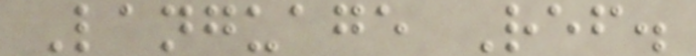Language Ref.
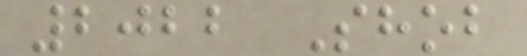2022 Shob
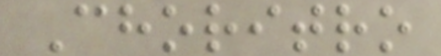Choritro
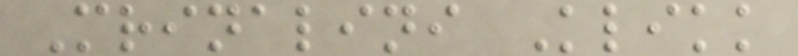Mrinalini Klikk
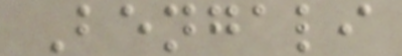Bengali
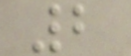2
